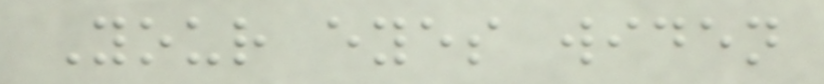Your eyes widen
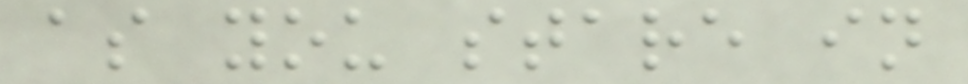as you stare in
